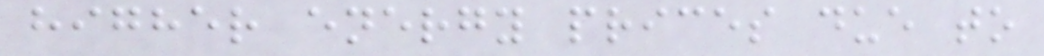higher energy prices due to
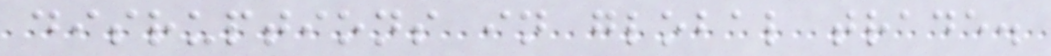disruptions in global trade.
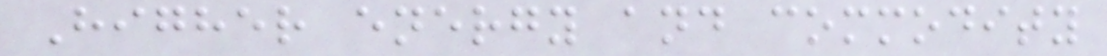Higher energy and commodity
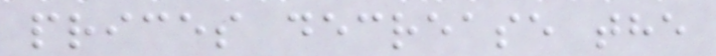prices decrease the
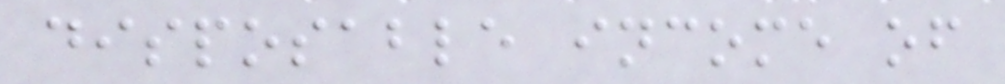disposable income of
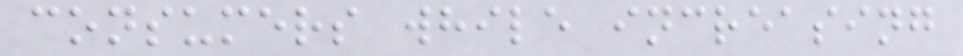consumers while increasing
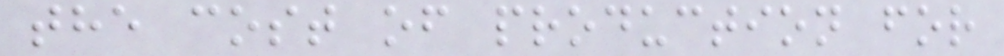the cost of production for
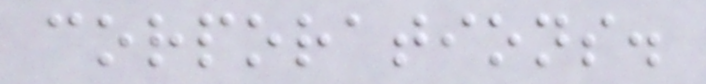corporations.
